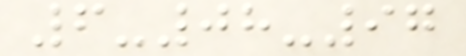6-08-97
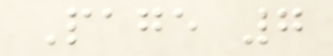Page 7
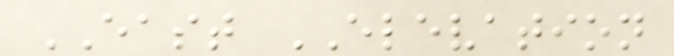EAST ELEVATION
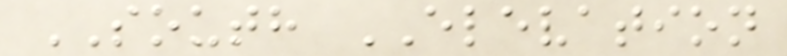SOUTH ELEVATION
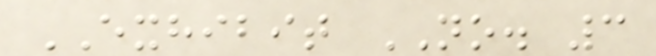EXHIBIT NO. 3
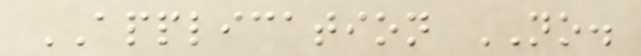APPLICATION NO.
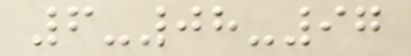6-08-97
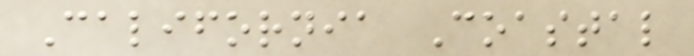California Coastal
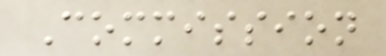Commission
